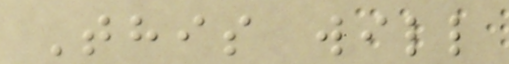This will
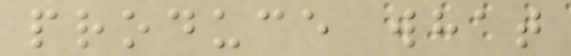produce what
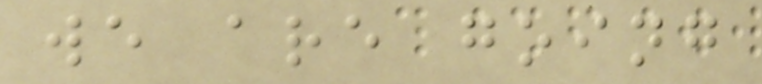we are going
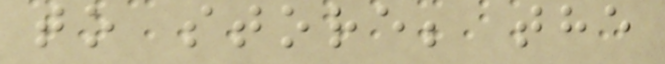to store; the
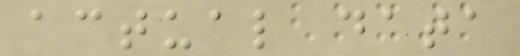actual data
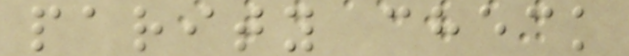parity check
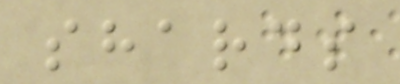shards
